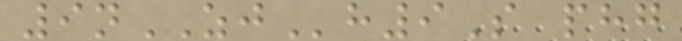9nZJh9S phg
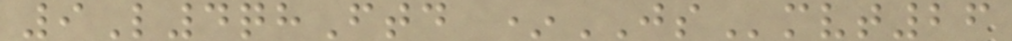9L4qhFtd *JSmvt26
